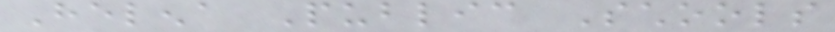Helena Public Schools
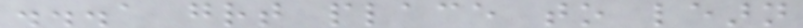...a great place to learn
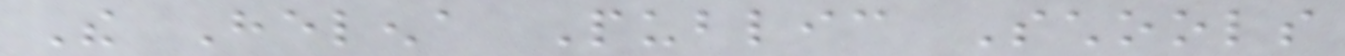The Helena Public Schools
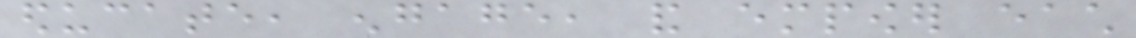educate, engage, and empower each
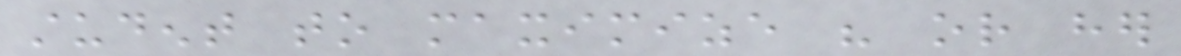student to maximize his or her
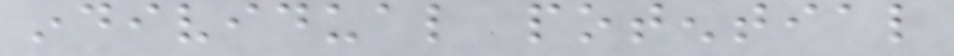individual potential
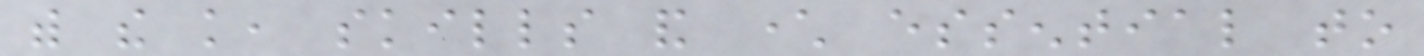with the knowledge, skills and character essential to
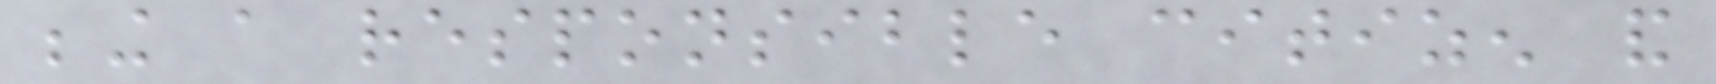being a responsible citizen and
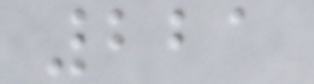221
